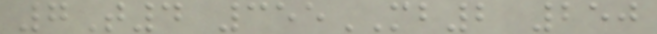7T4 355MB2 250
